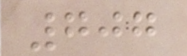707
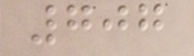707
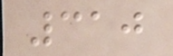310
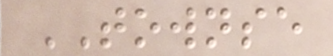TOWNSE
